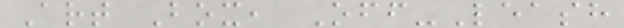Art Box, Off-Leash
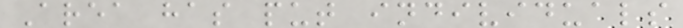Area has put individuals
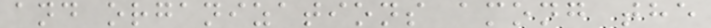and organizations among the
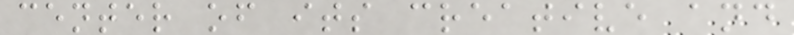center of its creative and
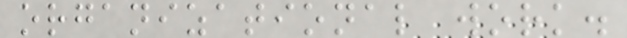organizational work.
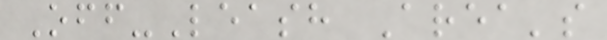Off-Leash Area's
